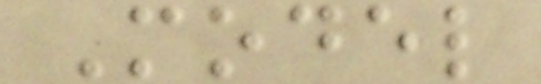Model
